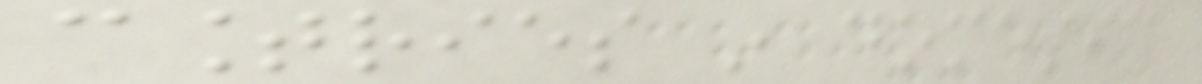countries in domestic
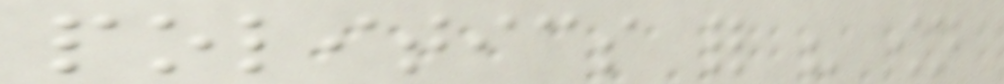politics for his own
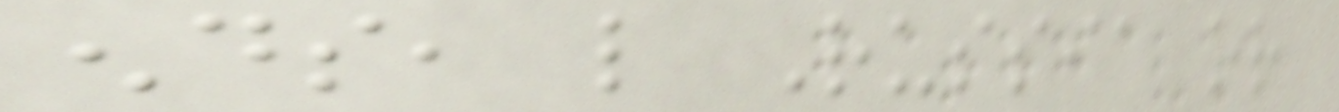ends, like Russia or
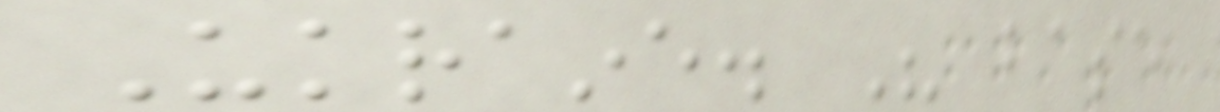Ukraine. His base
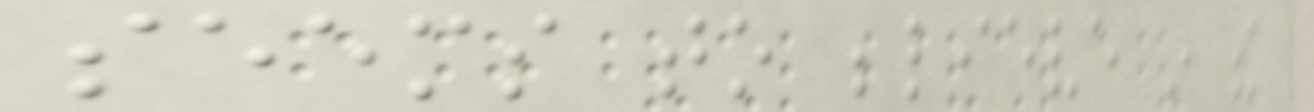seems to believe in the
